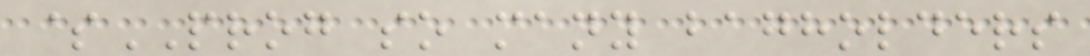$PROG so many bagholders
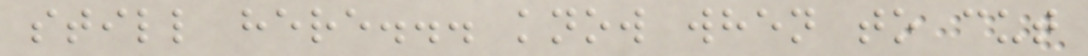still here... know when to cut
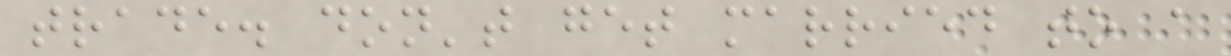trade. don't get married to a
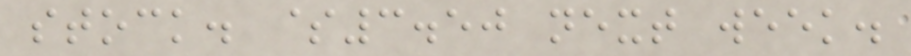stock. $3.50 next week.
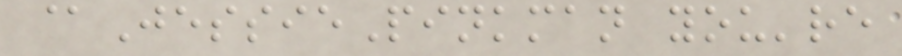@JessiePinkman you're
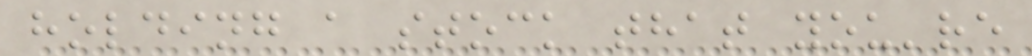holding a stock that you're
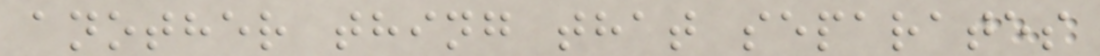another thing that separates
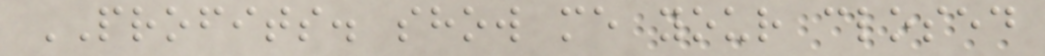PROFITS. show me your closed
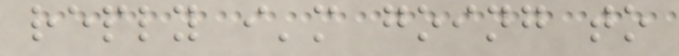reply i'm going to
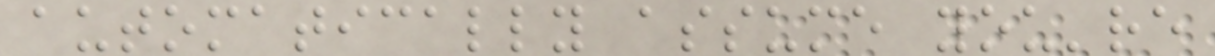automatically assume you're
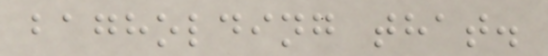bagholding that.
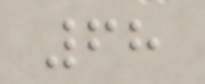68
